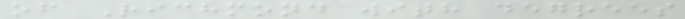of Richmond with degrees
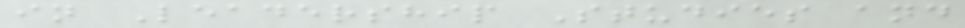in Leadership Studies and
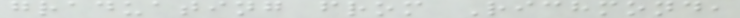graduating from Richmond,
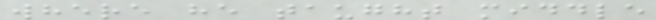where he taught middle
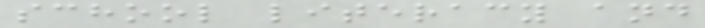school literacy and
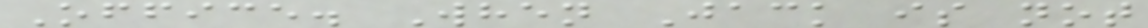Office. When Jack is not
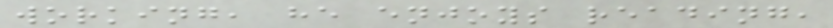working, he enjoys reading,
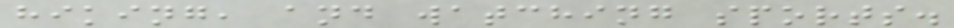hiking, and watching sports.
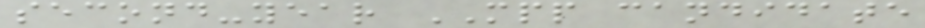second-year MPP candidate
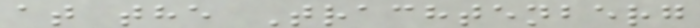at the Trachtenberg
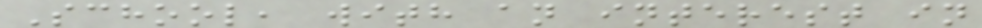School, with an interest in
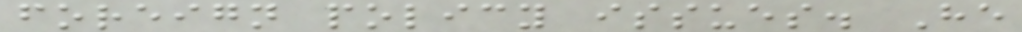foreign policy issues. He
